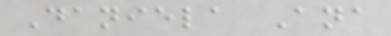Daniela Ana
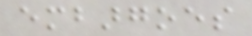embargoes
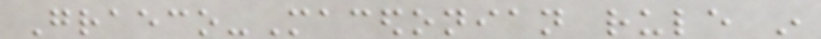Graeco-Macedonian rule in
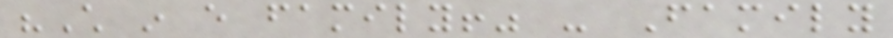"Child in every family!" - Family
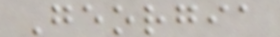Georgia
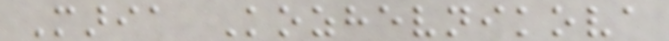Maria Kozhevnikova
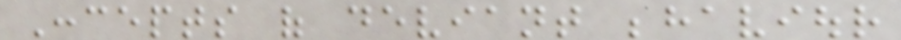Concepts of deviant behaviour
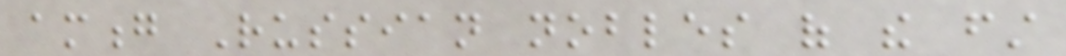among Russian nobles of the first
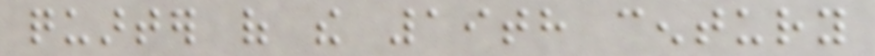quarter of the 19th century
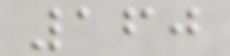160
